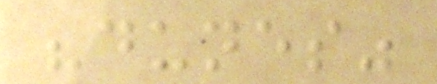"dunes"
